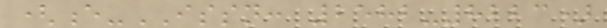(e-ISSN: 2582-8223)
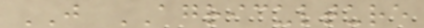JUST AGRICULTURE
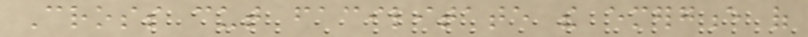Cross cut facilitate the emergence of
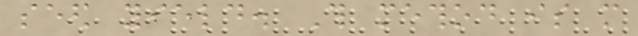seed yield. This method is more
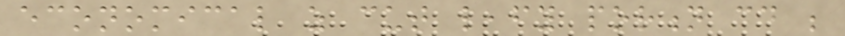economical as cut leafy portion could be
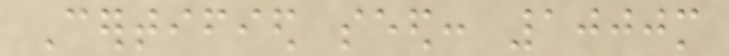Certified seed: 1000m
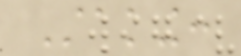Staking:
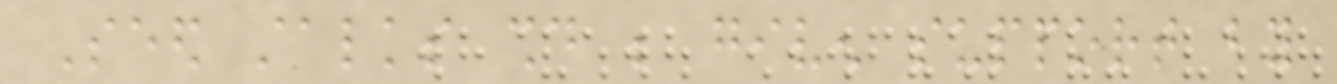Seed stalks should be given support by
